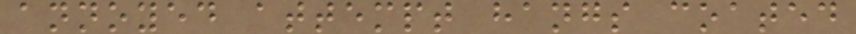annoyed attempt hangs coated
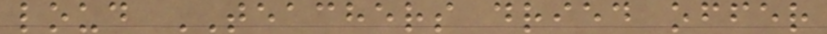loud TEACHERS dried offer
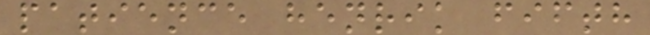patience henrik fifth
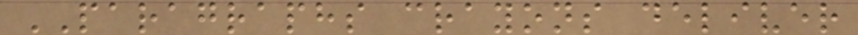PARAGRAPHS crayons deliver
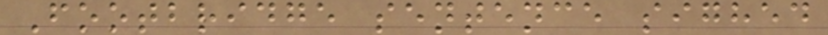Footbridge sentence sighed
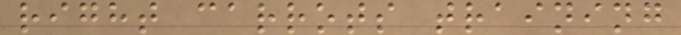right carrots training
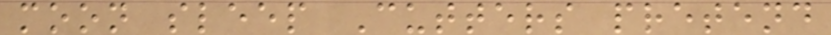moon sleep Cutters pretend
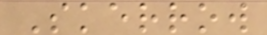Skerrow
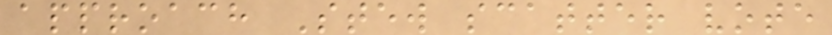approach Stew scatter vote
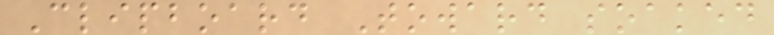Clipboard Toward soaked
